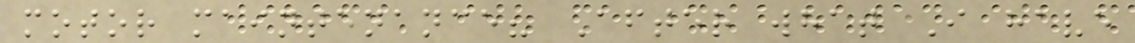motor maintenance? After what I have
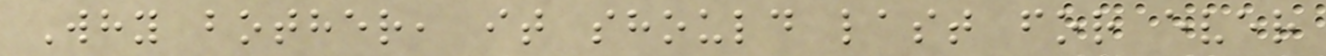Why bother, it should last for ever
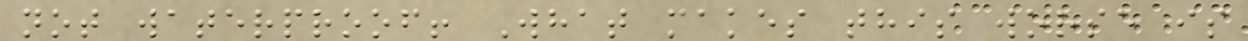not waterproof! What makes this worse is
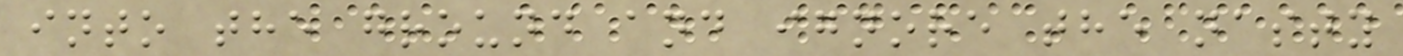into the ground and ignore the nasty
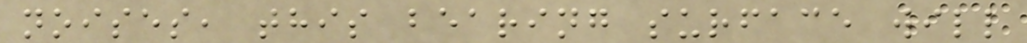noises, this bearing surface will
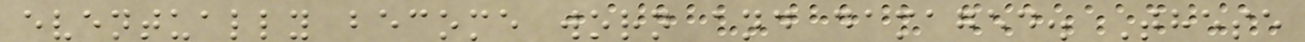eventually become worn and damaged. These
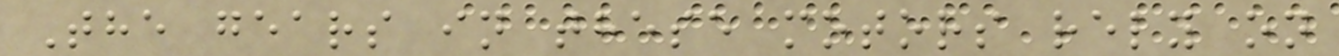The gears in these motors rely on
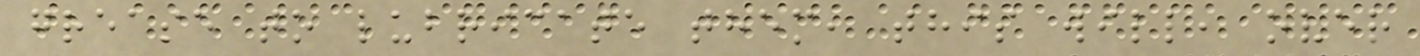grease to lubricate them, this will, over
